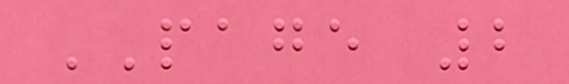PAGE 2
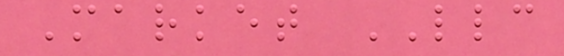Market LLC
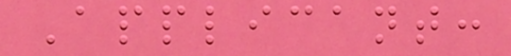Applicant:
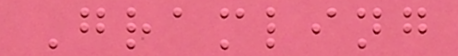Gramling
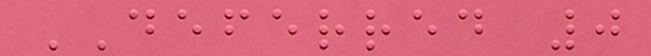DEFERRED 0
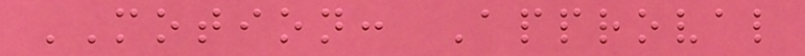MOTION: Approval
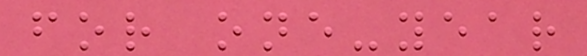for one-year
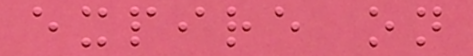expire on
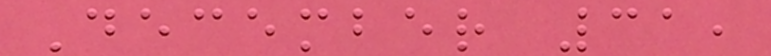December 31,
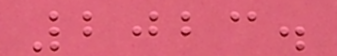2023.
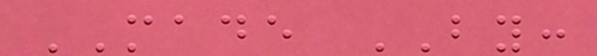MADE BY:
